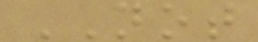NOT
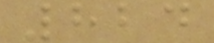824
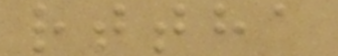rttha
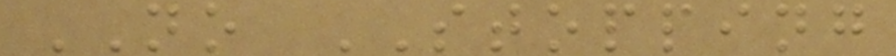NO STOPPING
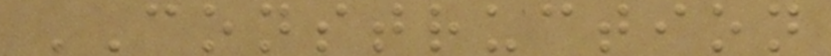CONSTRUCTION
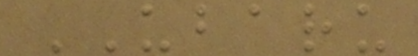UBARU
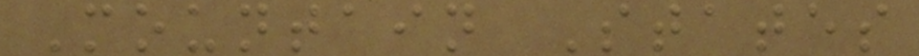Mountain States
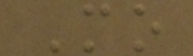Mo
